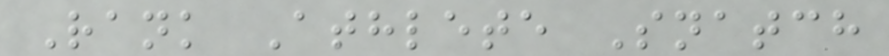Rank Athlete Snatch
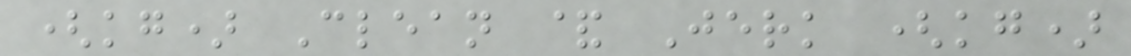(kg) Clean & Jerk (kg)
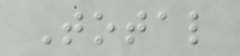Total
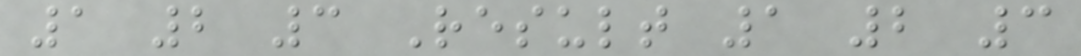1 2 3 Result 1 2 3
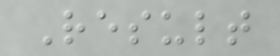Result
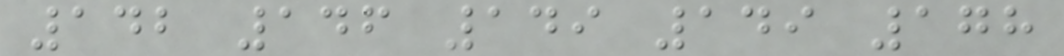142 146 149 149 178
